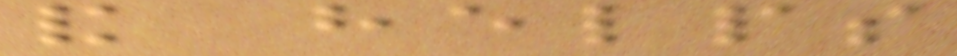and helps
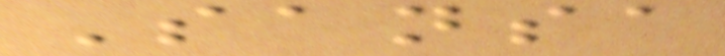Sansa
